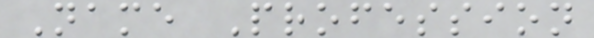Name Profession
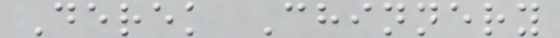Derek Chinnery
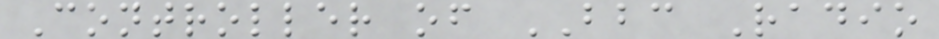Controller of BBC Radio
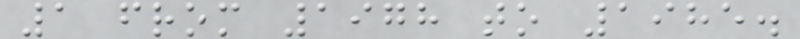1 from 1978 to 1985.
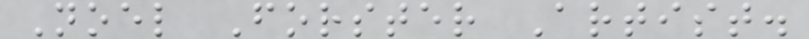Noel Forster Artist.
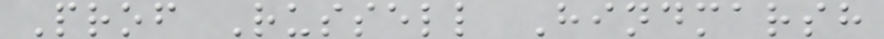Prof Russell Hindmarsh
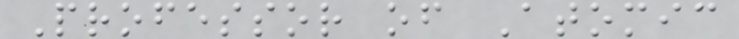Professor of Atomic
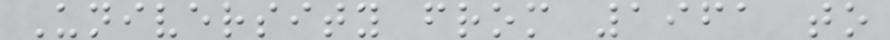University from 1961 to
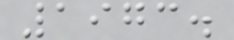1973.
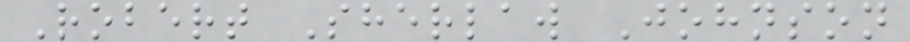Robert Sherlaw Johnson
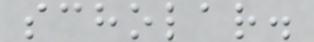scholar.
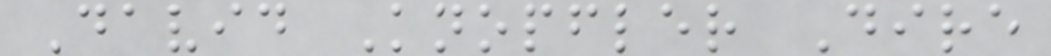David Knopfler Dire
